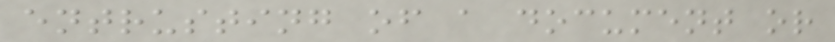entrusting of a document or
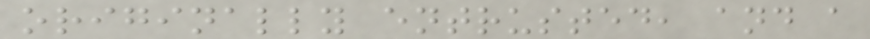originally entrusted, and a
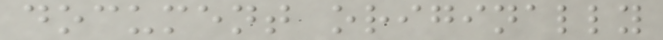document originally
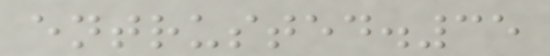entrusted.35
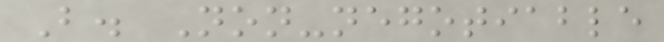B. Non-negotiable
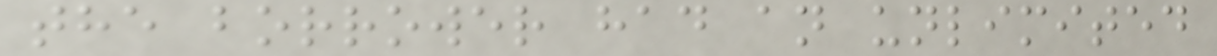the borrower had an unlimited
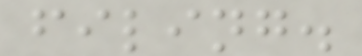filing.
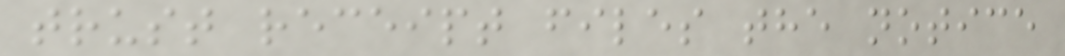trust receipt files the notice
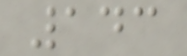143
